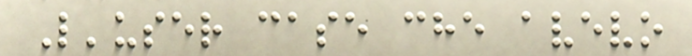L'user case che avevo
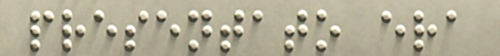presentato era
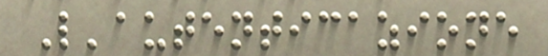L'autenticazione
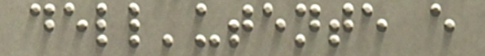dell'utente e
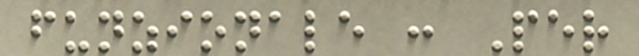funzionale : Per
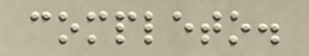completo.
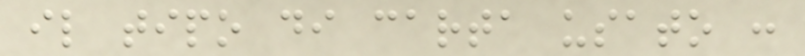il tipo di carta usato :
